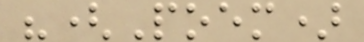"(Poem)
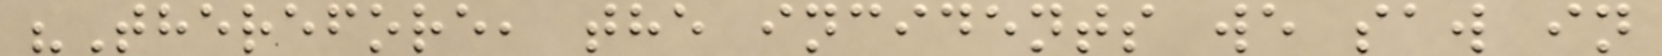"Therefore, the incidents we saw in
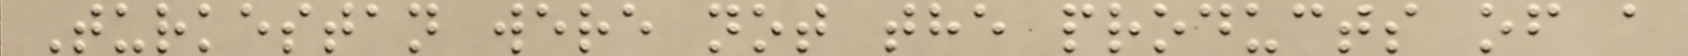Turkestan were not the products of a
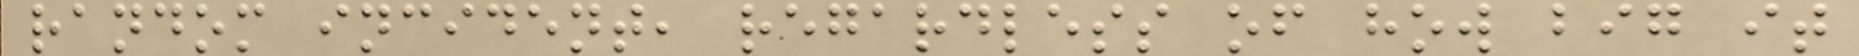random incident, regardless of how big it
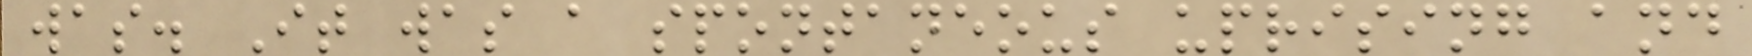was. It was a spontaneous uprising and
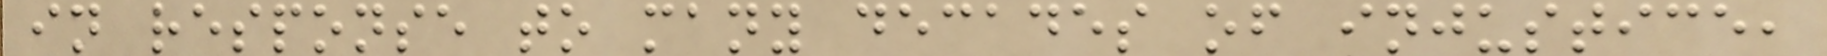in response to many decades of injustice,
